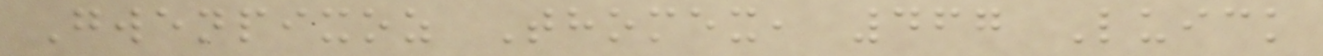Gwenpixoz Thomex, 467 Luick
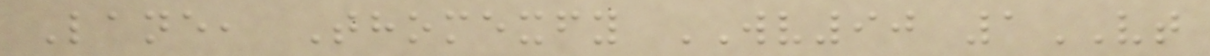Lane, Thomexfy WV90 1VT
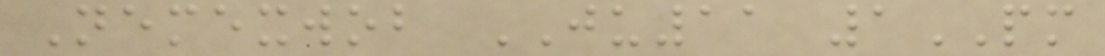Nemexwob JU11 1PM
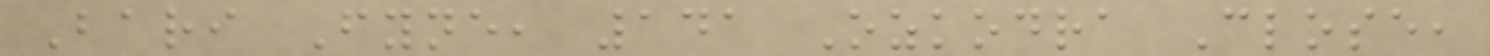Bari Fyne, 141 Ozkodra Close,
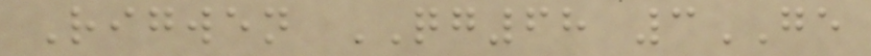Rigwen QG68 3GE
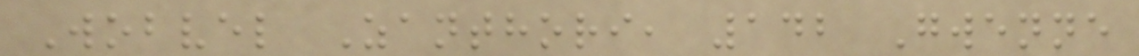Wobvel Zanthori, 142 Gwenne
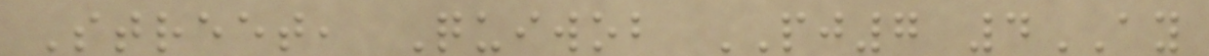Street, Quiwob PJ7 4AY
